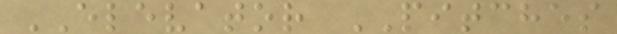ELEVATOR PITCHES
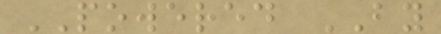POWERED BY
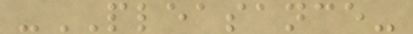-PLEASANCE-
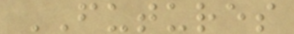FUTURES
